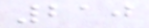210
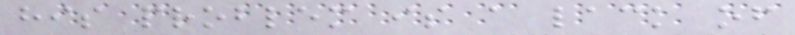his problem is a lack of
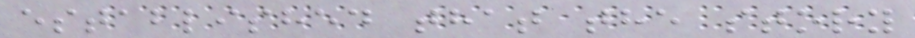established that the story
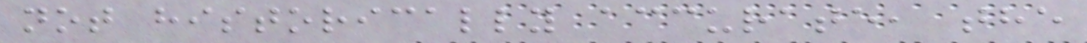not historically accurate, the
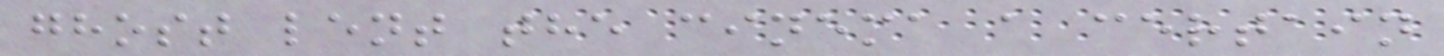ghost lent the cinema a certain
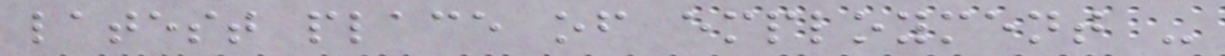latest place of employment -
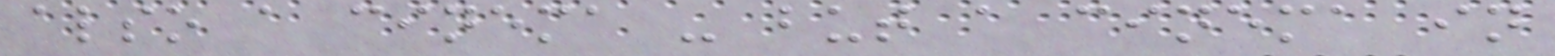also a cinema - but a cinema in
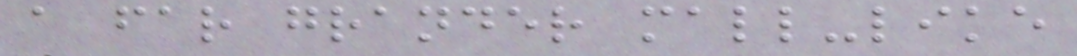a far grander mall-like
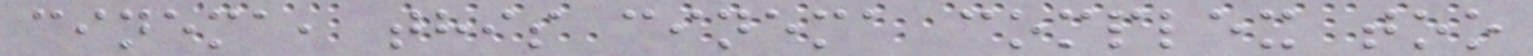cinema, this cinema complex too
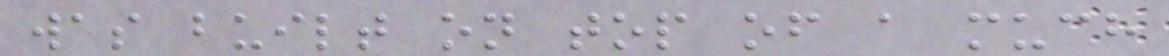was built on top of a much
